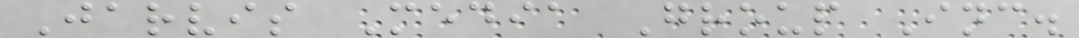Jarvis Media Group Inc.
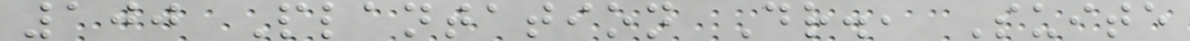100 Plantation Dr., Suite
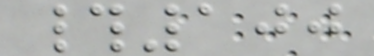#100
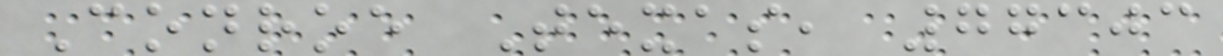Conroe Texas, 77303
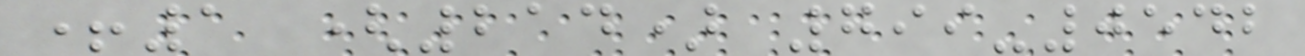+1 (214) 799-0542
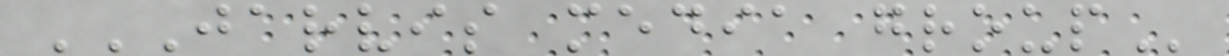JARVIS MEDIA GROUP
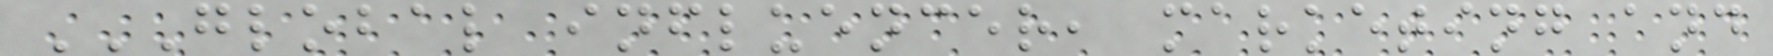GLOBAL INFLUENCER, MARKETING AND
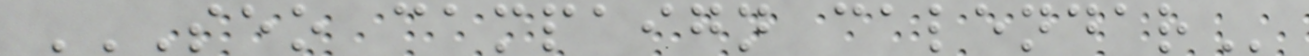SEO CAMPAIGN CALENDAR
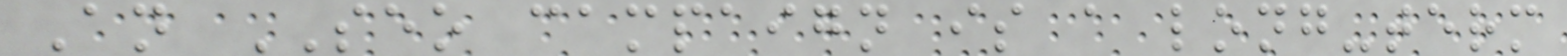An SEO campaign is a long-term
